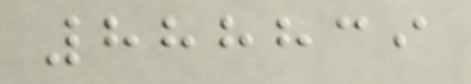888839
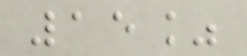15%
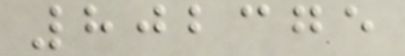802375
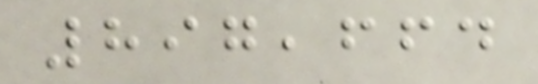897,664
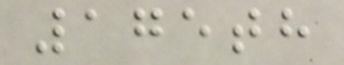175th
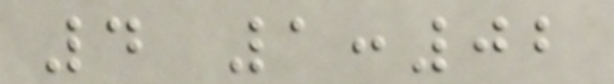4 1:02
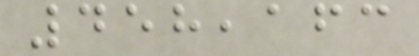458,163
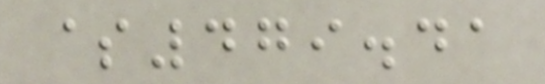$479.41
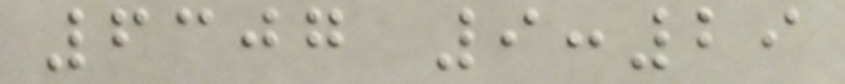6307 9:29
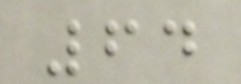64
